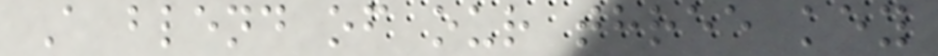A blend of our three key
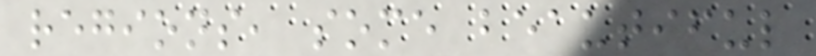regions, some beautiful
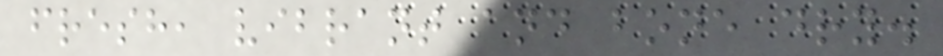fresh, vibrant and bone dry.
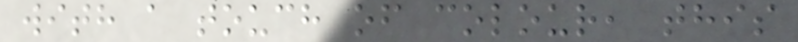with a touch of colour, this
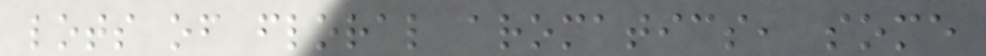lots of floral aromatics, some
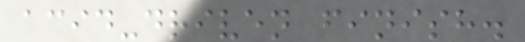acid-driven finish.
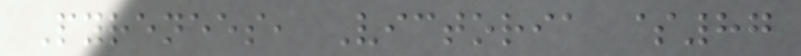Pyrenees, Victoria $87
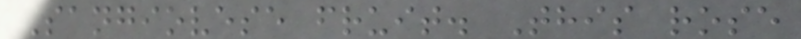Sangiovese fruit. This rose
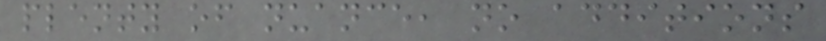plenty of nuance, no additions
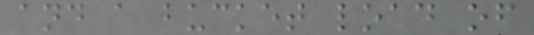and a bucket load of
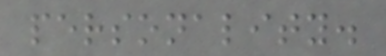personality.
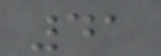41
